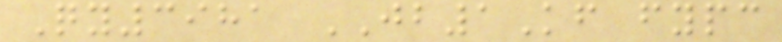Qy3981 JB1Kf fypc
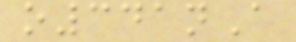o341nA
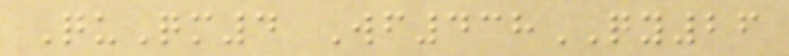QuQm4 Wf438QY26
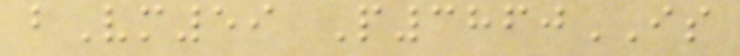bVm59 P3860IS
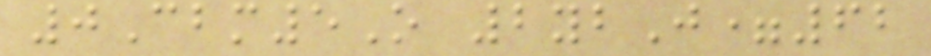0Cbm5O 2ybJ=62
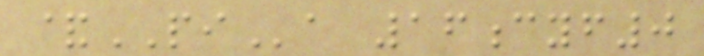&PIa 16cyf0
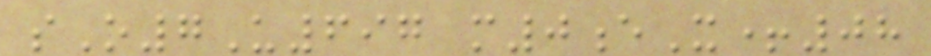sO7U697 m0eX+08
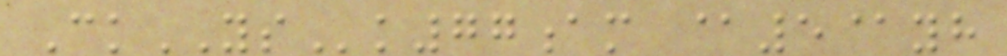CkYSk77am @5@yh
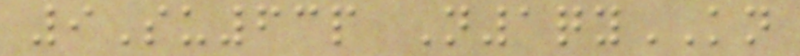9Su63p N1qyKN
